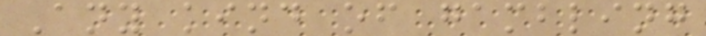Any kind of gambling
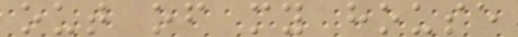out of my house
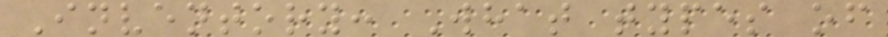Inventory: What types of
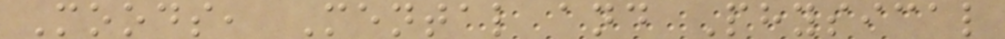Moods, Mental and Physical
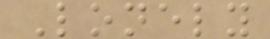Lonely
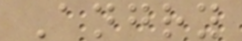Angry
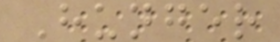Hunger
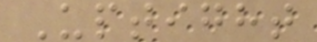Uptight
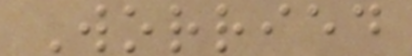Worried
